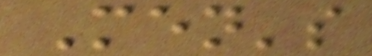Men's
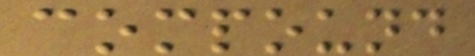compound
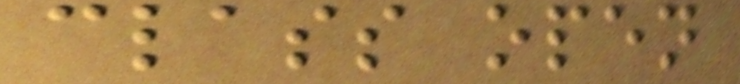class open
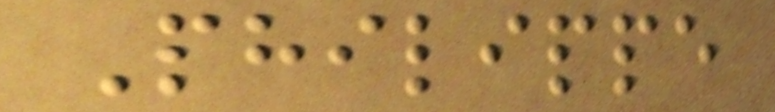Philippe
